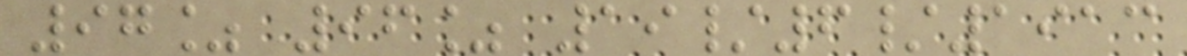97% 96% 19/6/1913
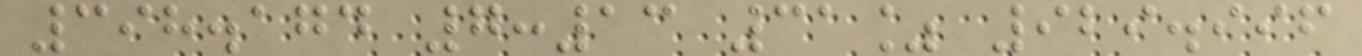398.174 7:13 31% 929.996
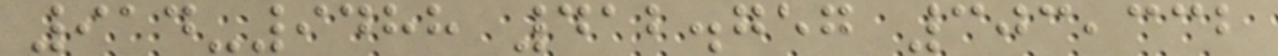914-9488 412.757 303,332
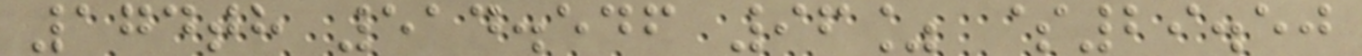174th 514.546 96% $29.50
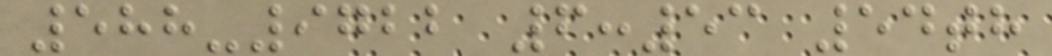588-9722 6:53 54th
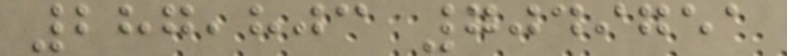287,803 7049751
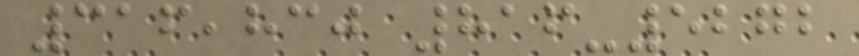316,830 816-5272
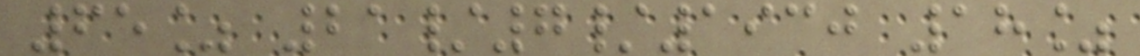65% 21/7/1930 18%
